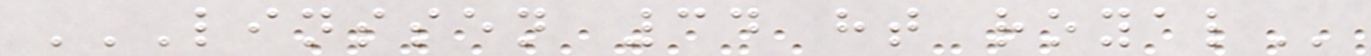LINSSEN 34 HT ROYAL
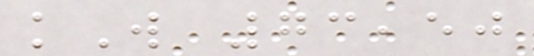kW 73,50
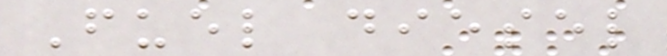Fuel diesel
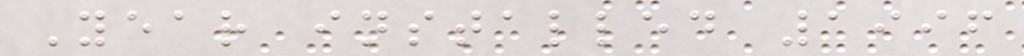Year installed 1996
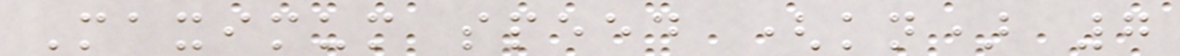Maximum speed (kn) 7
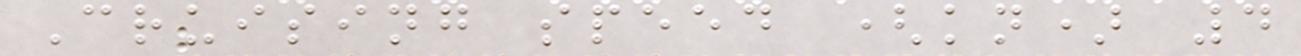Cruising speed (kn) 4
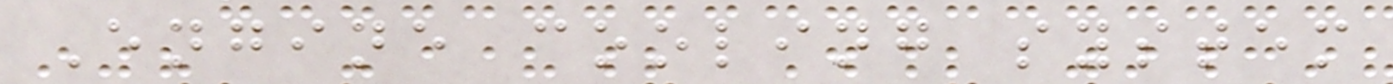Engine cooling system
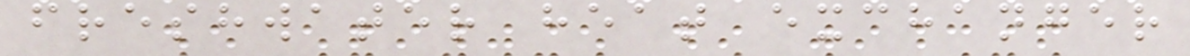freshwater heat exchanger
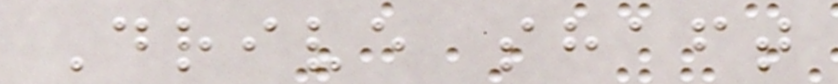Drive shaft
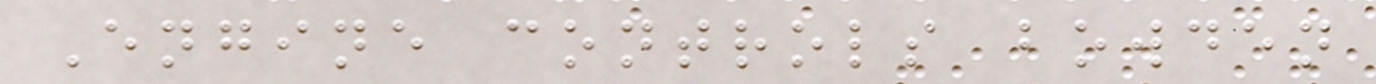Engine controls bowden
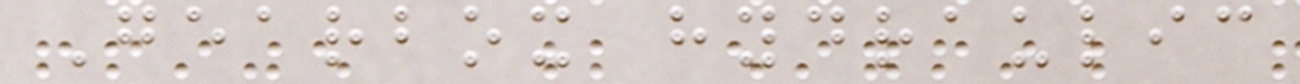Gearbox hydraulic
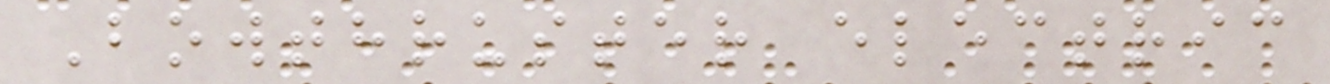Bowthruster electric
